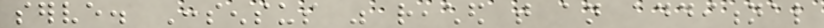serve. Consensus was reached that an additional
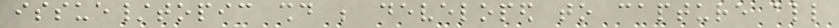issue/topic should be developed to capture all
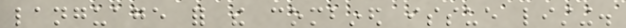language for the combined issue listing.
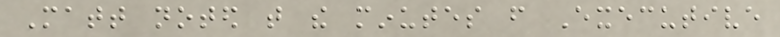Matt noted that the minutes from Executive
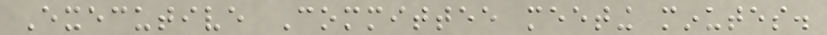Executive Committee meeting minutes.
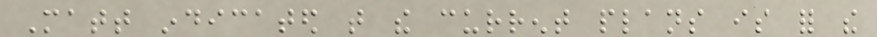Matt indicated that the current plans is for the
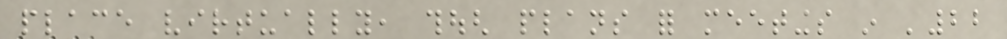place virtually, though plans for meetings in '22
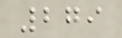279
